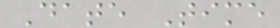Date Time
